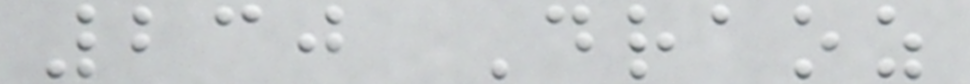230 Draoz
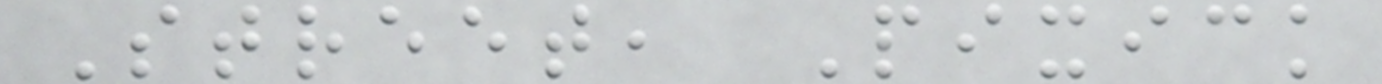Street, Pixick
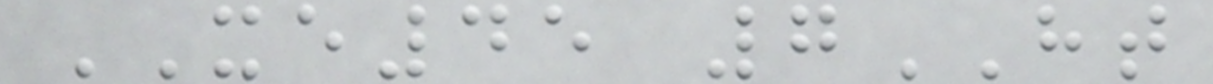XE45 7HT
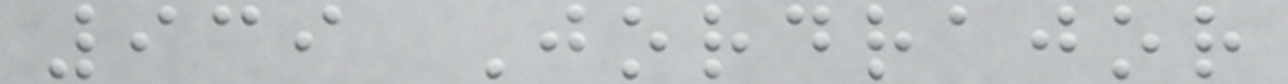939 Jordrajor
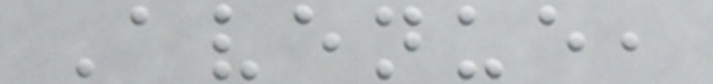Avenue,
